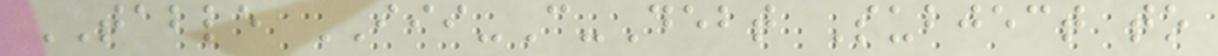TABLE III-C-Debt Subject to
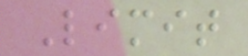Limit
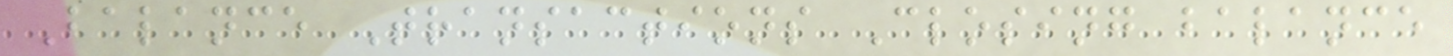Balance Transactions Closing balance
